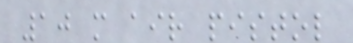10 m air pistol
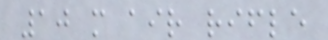10 m air rifle
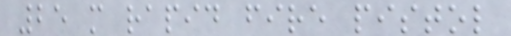25 m rapid fire pistol
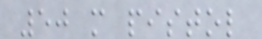50 m pistol
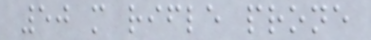50 m rifle prone
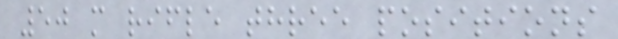50 m rifle three positions
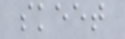skeet
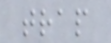trap
